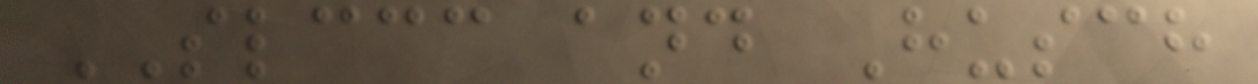SLCCC and Husch
